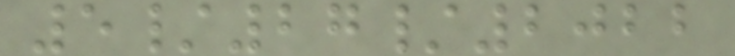5/27/2022
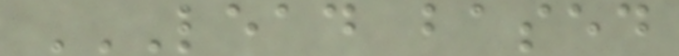LEAD BASED
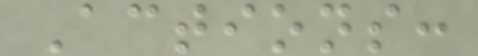Actions:
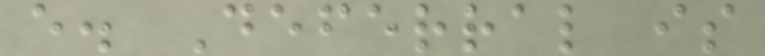e. Deferral is
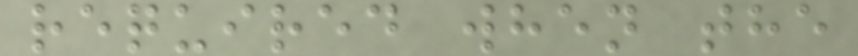required when the
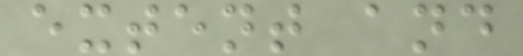extent and
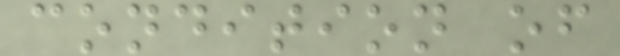condition of
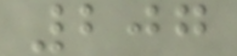207
